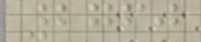2760
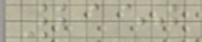2150
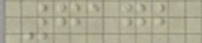7172
